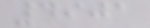4901
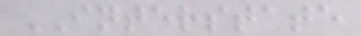INTERSTATE
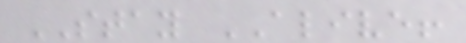STAY ALIVE!
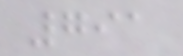791
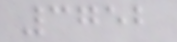3752
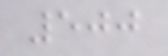500
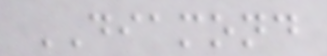DIAMOND
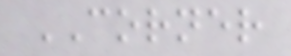CORNER
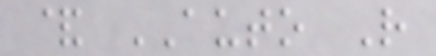& AUTO R
